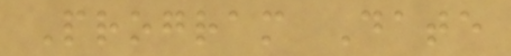Program Date
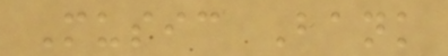Music Bank
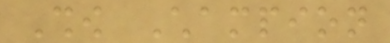Show Champion
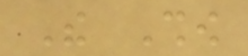The Show
